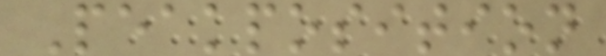Peakposition
